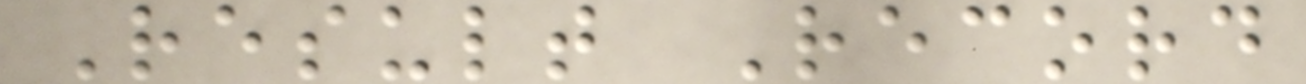Result Record
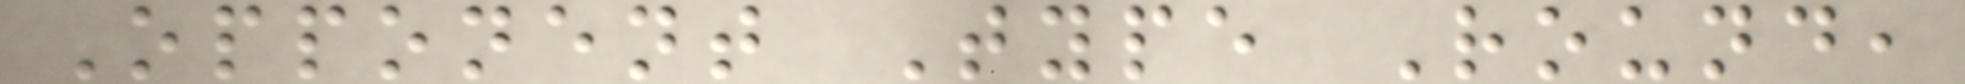Opponent Type Round,
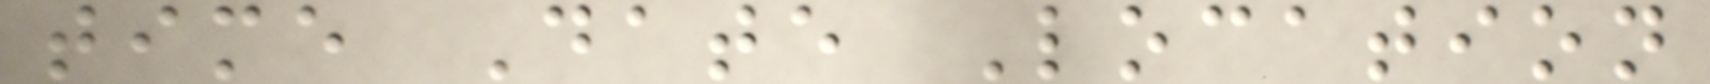time Date Location
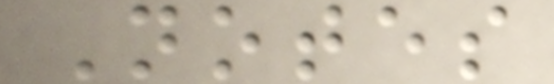Notes
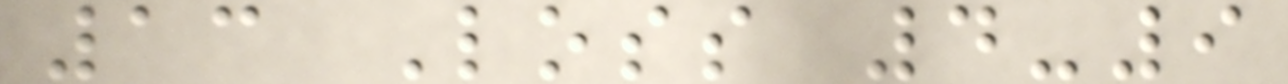13 Loss 4-9
